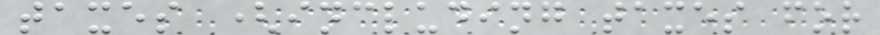taxes (including taxes for
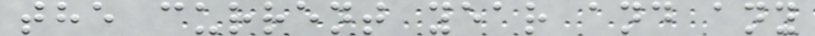the current year and any
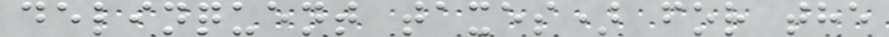delinquent taxes) for the
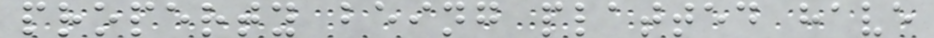property being platted have
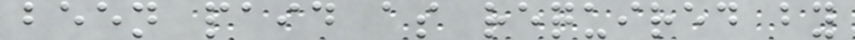been paid as required by
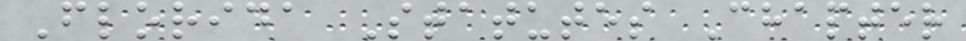Florida Statutes Chapter
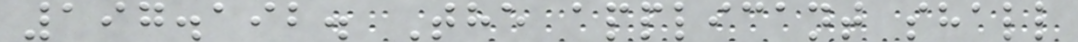197.192. The applicant shall
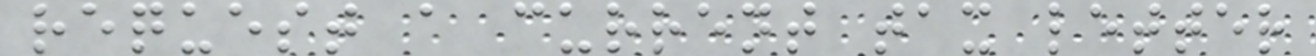request a current tax letter
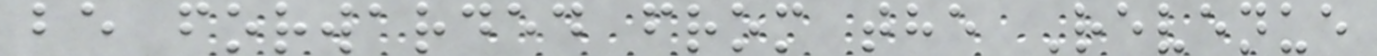be forwarded from the Revenue
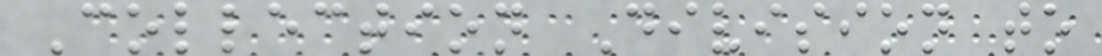Collection Division to
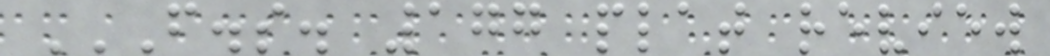F.S. 177 PLAT REVIEW
